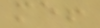me!
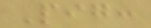Pig:
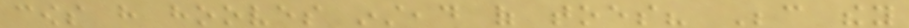cows have hooves instead of toes? Because they
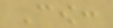Cow:
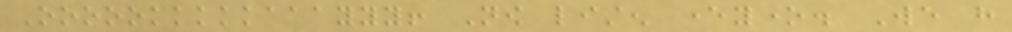Oooookkkkkaaayyy! Now listen everyone. We have
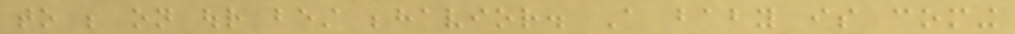to be on our best behavior. A baby is coming
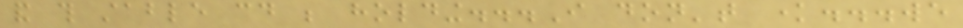and this stable could be holding...I don't know...we
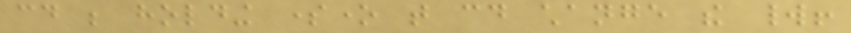could be holding someone that could change the world!
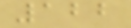122
